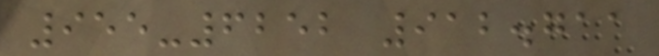955-6252 912.711
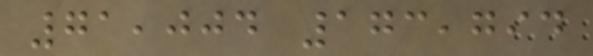71,004 173,794
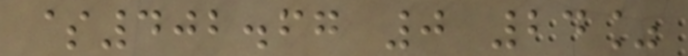$402.67 0 24%
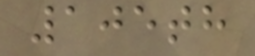105th
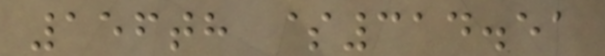156th $314.51
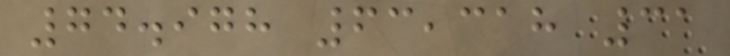74.978 63,318 31
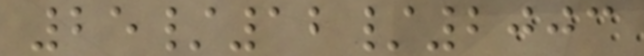25/12/2003
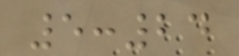5:24
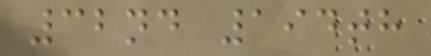32nd 194th
